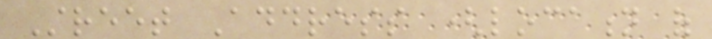Street Address (location of
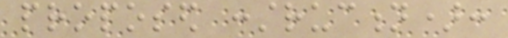proposed construction):
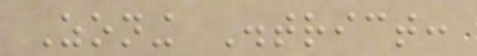Zoning District:
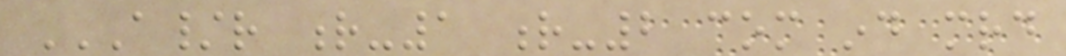A/R R-1 R-2 COM IND MRD
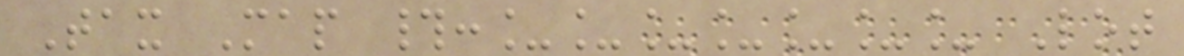Tax Map #:_______ Lot
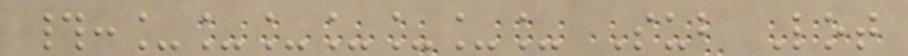#:_______ Sub Lot
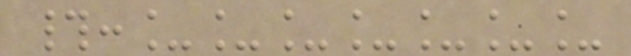#:_______
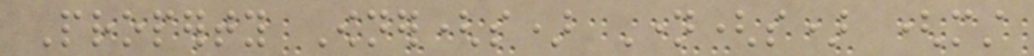Property Owner(s) Name(s) (must
